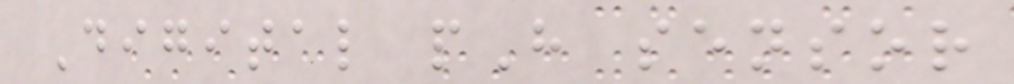Digital pH sensor
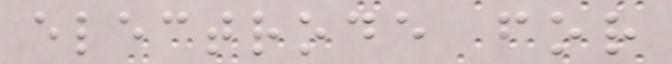electrode for
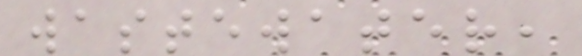wastewater,
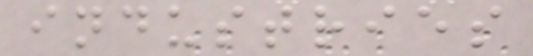industries
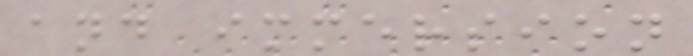and immersion
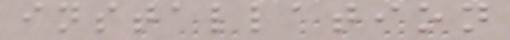installation
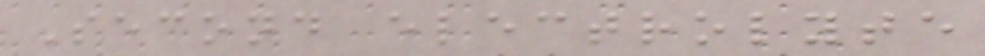Second electrolyte
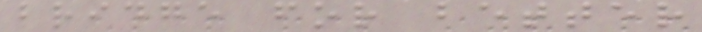bridge for better
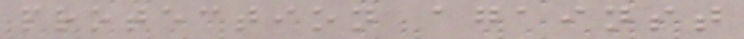protection against
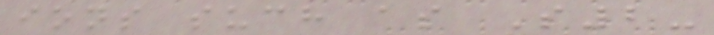ions such as S2-
